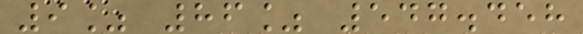9% 86% 547.458
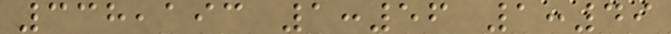338,193 1:56 1:49
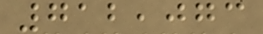712,073
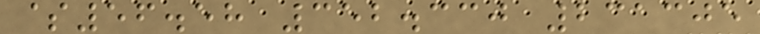$56.58 352.330 231305
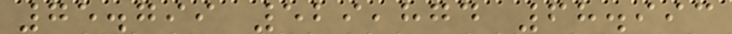75.799 529,874 68.993
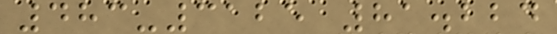483-3125 81.224
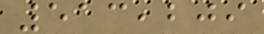513,209
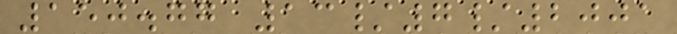150.77 13/7/2001
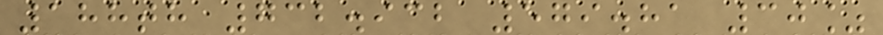188th 732.932 579.81 30%
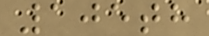105th
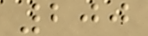200
